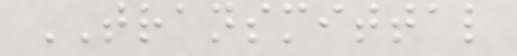TRANSMITTAL
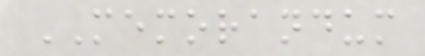MEMORANDUM
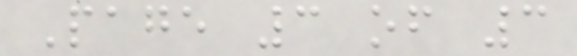Page 3 of 3
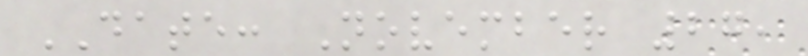DATE: November 27,
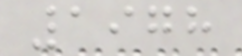1978
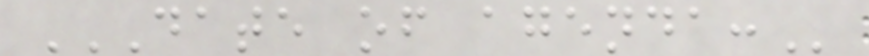DATE OF AGENDA:
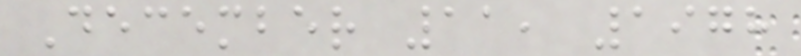December 11, 1978
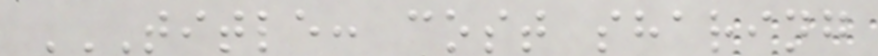TITLE: COST SHARING
